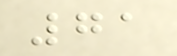71
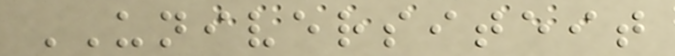UNIVERSITEIT
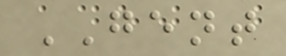GENT
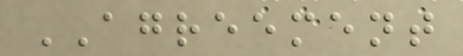AGREEMENT
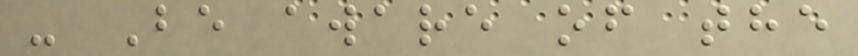- Be aware of the
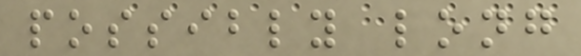possibly long
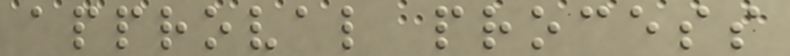approval process
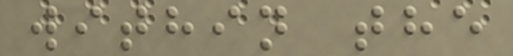within the
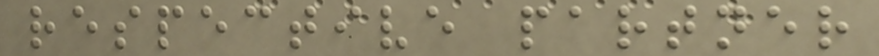respective partner
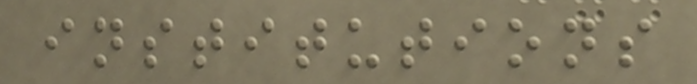institutions
